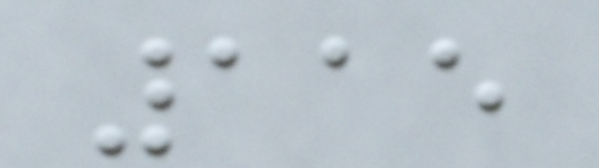115
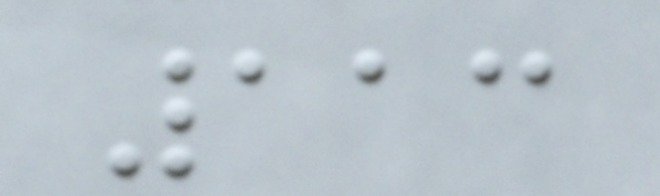113
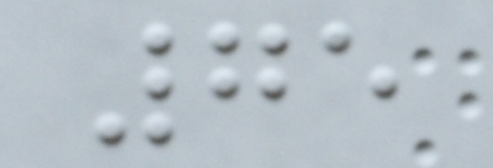75
